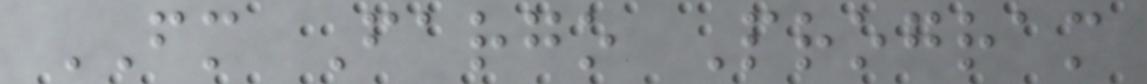FM Fargo Program
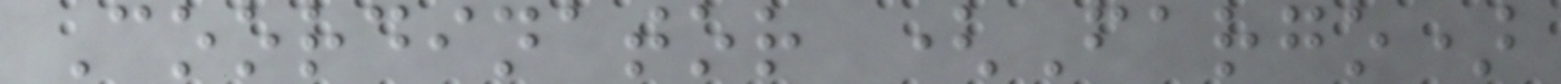Coordinator (Fargo)
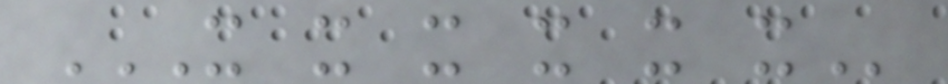X X X X X X
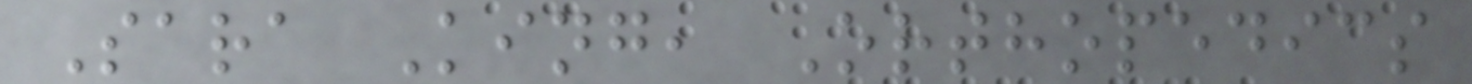Sara King, Orthopedics
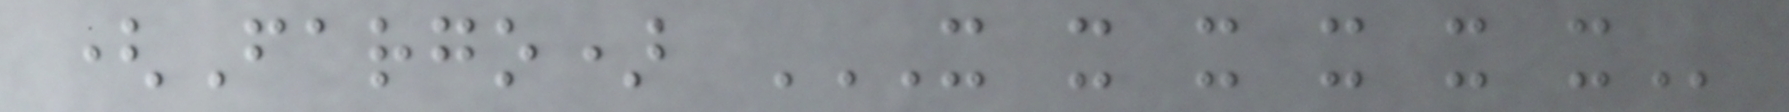(Fargo) X X X X X X
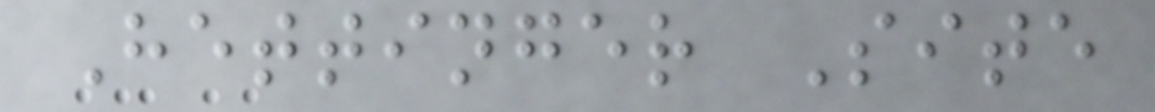Hettinger Site
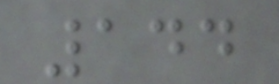144
